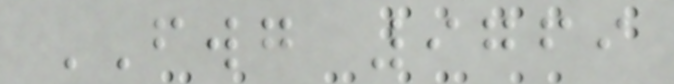FWG 9769
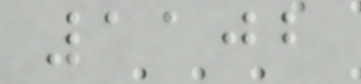1102
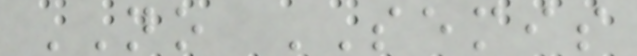NO SEMIS
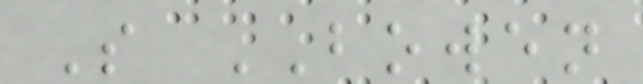S BOWEN
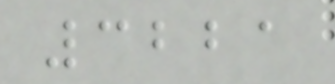3221
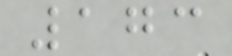173
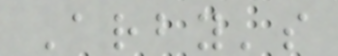Arby's
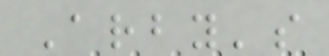Arby's
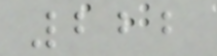222
